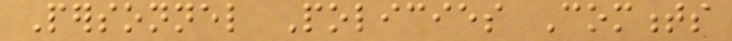Personnel Policies Comments
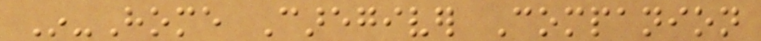In-Home Caregiver Companion
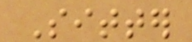Sitter
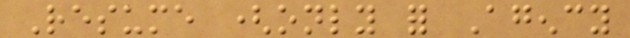Resume (only for Agency
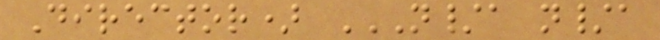Director) N/A N/A
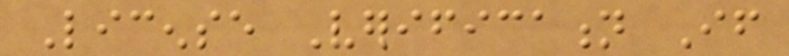License Verification If
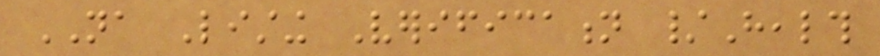NA Listing Verification /Health
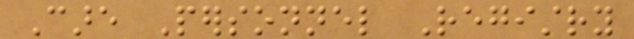Care Personnel Registry
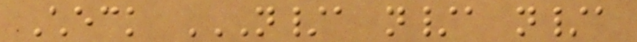Check N/A N/A N/A
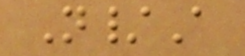N/A
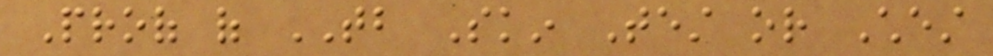Proof of TB Skin Test or Chest
